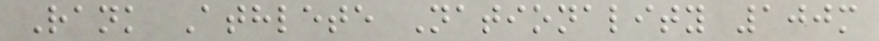Rank Athlete Nationality 100m
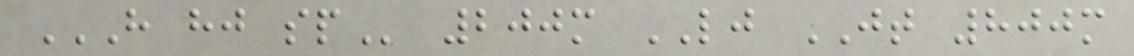H HJ SP 200m LJ JT 800m
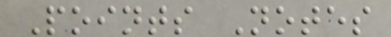Points Notes
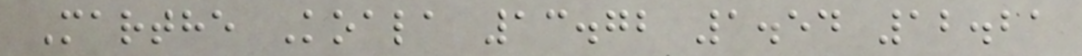Marthe Koala 13.72 1.54 12.21
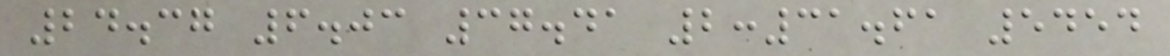24.37 6.03 37.41 2:31.61 5454
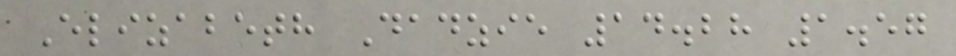Elizabeth Dadzie 14.28 1.57
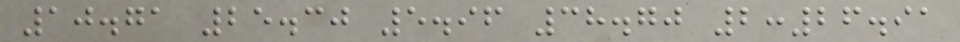10.71 25.30 5.96 38.70 2:26.91
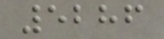5286
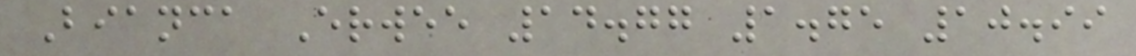Bianca Erwee 14.77 1.75 10.99
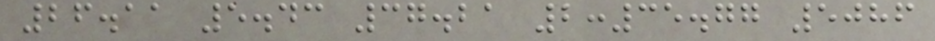26.11 5.43 37.21 2:35.77 5086
